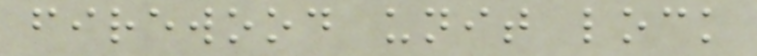firewood unit lock
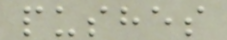pushes
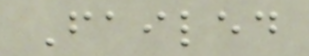Failed
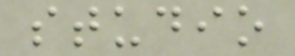studio
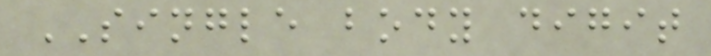SINGLE body digit
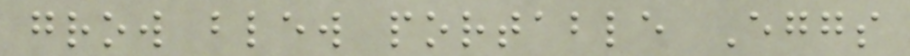grow blew portable Eggs
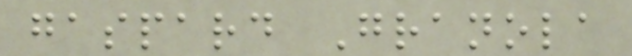gaspard Granola
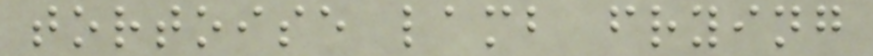tortoise lamb frying
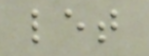let
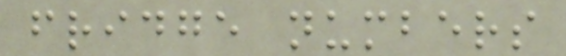fridge numbers
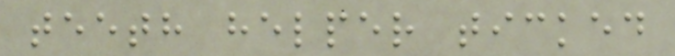teeth helper ticked
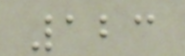123
